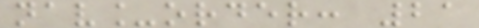nav_order: 21
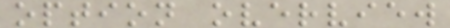option overview
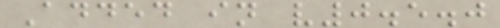Added in v0.5.0
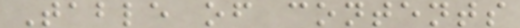Table of contents
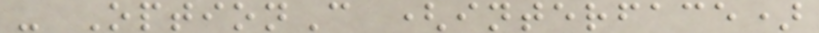- OptionC (interface)
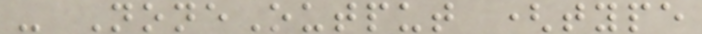- NoneOutput (type
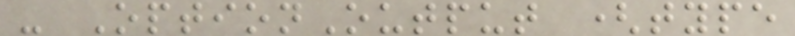- OptionOutput (type
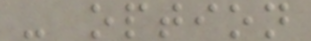- option
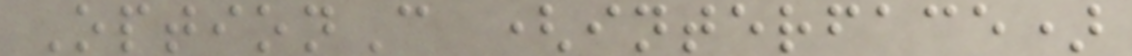OptionC (interface)
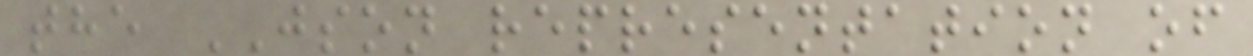the JSON representation of
